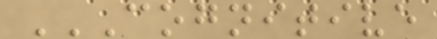COGNITIVE
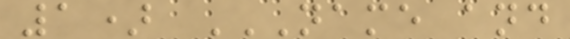1) NAME AND
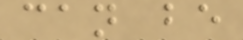can be
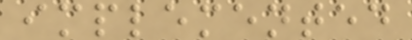implemented
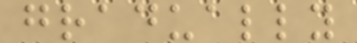gradually
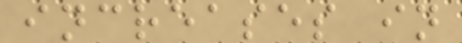increases in
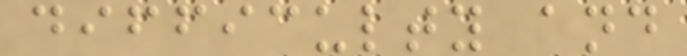difficulty and
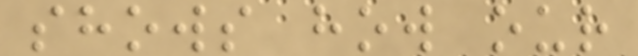shows how our
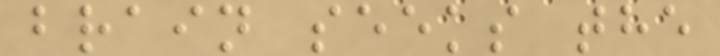brain seeks the
